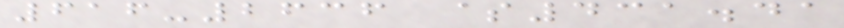616-2636 $431.41
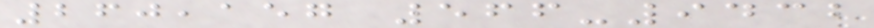260,157 566-9432
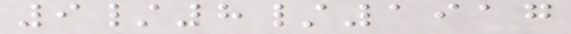9/8/1917
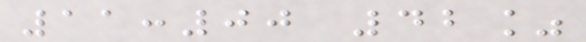11:00 42%
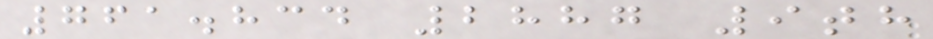761.834 2887 9th
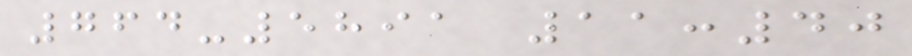764-5891 11:40
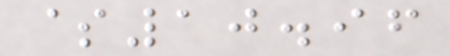$10.96
